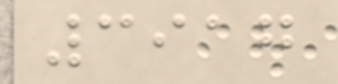3917
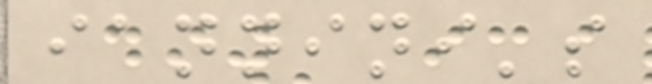iannini's
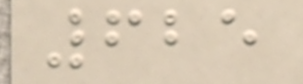625
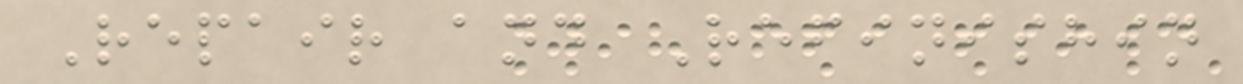Repair and Refinishin
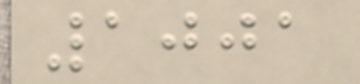1001
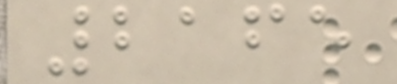2165
